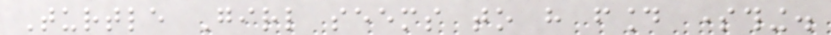Turtle Girl seems to have found something.
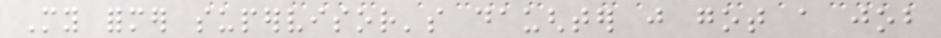My former supervisor's daughter just got a job
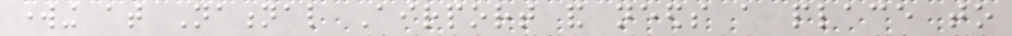working at National Airport and needs a place to
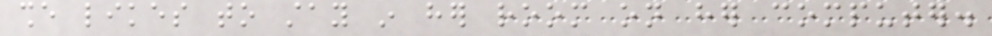she likes to stay in her room on her computer.
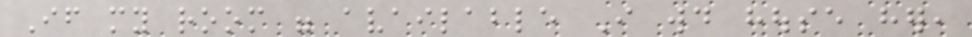If my room were available I would house her,
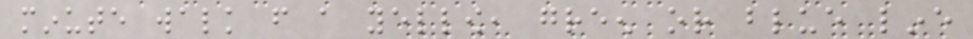minute walk from a yellow, green or blue line
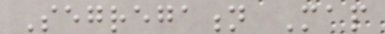Segregation Map
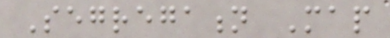Segregation Map
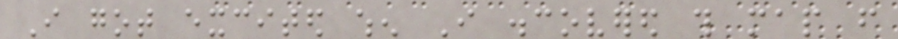I got excited when I discovered this map from
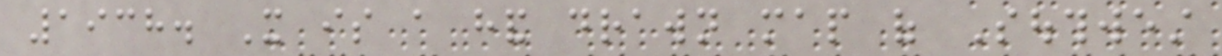1938. It is a hand drawn map of Southwest
